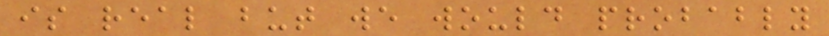is real but we would probably
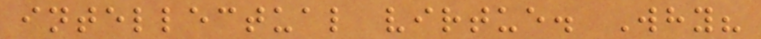intellectual virtue. Why?
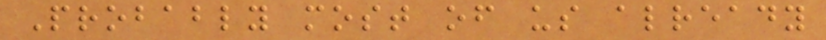Probably most of us already
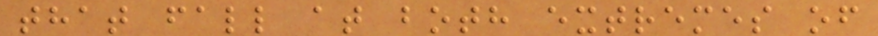that fall at both extremes of
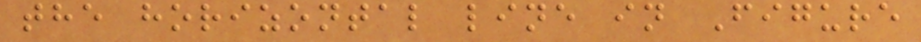the horizontal line in Figure
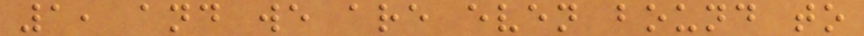1, and we are even bound to
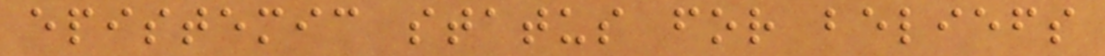epistemic status for beliefs
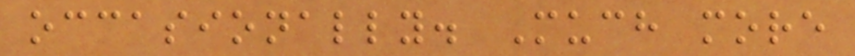occasionally. Much more
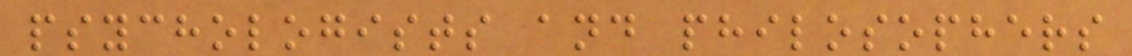psychologists and philosophers
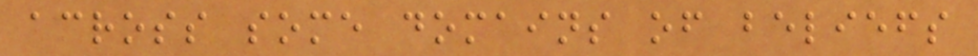across some domains of beliefs
